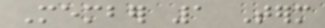Member 1 Term
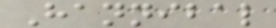Hannibal
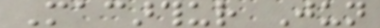Macarthur Jun
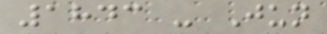1843 - Jun
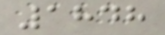1848
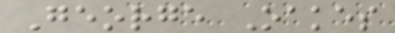George Oakes
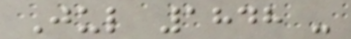Jul 1848 -
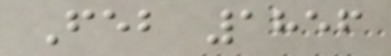Feb 1856
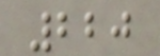220
